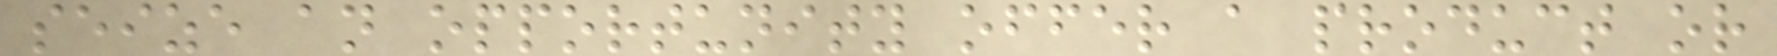seize an opportunity offer a product or
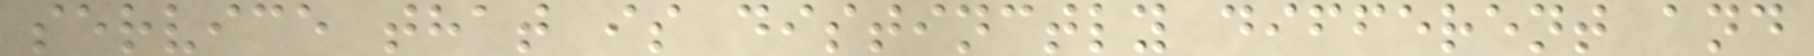service that is distinctly different and
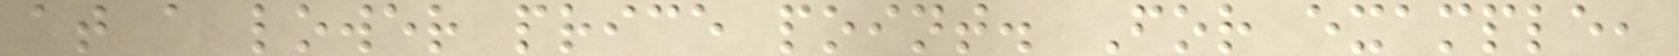at a lower price point. For example,
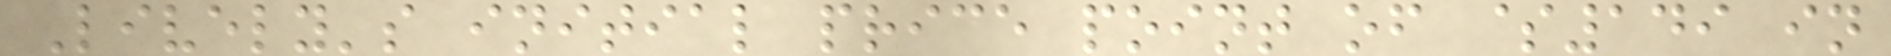Lively's initial price point of $149 in
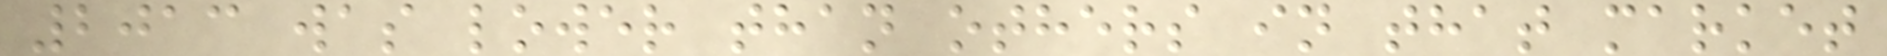2013 was lower than others in that market
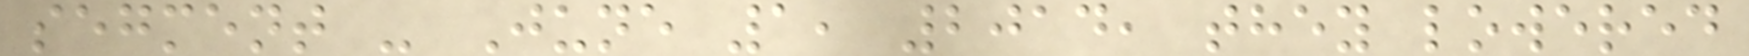segment - June 1, 2014, they lowered
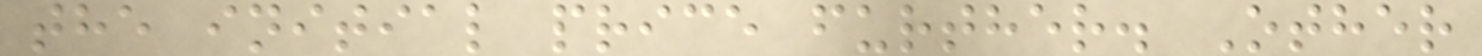the initial price further. Other
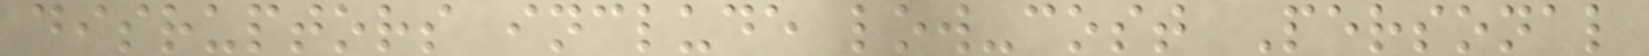disruptors include low-cost Personal
